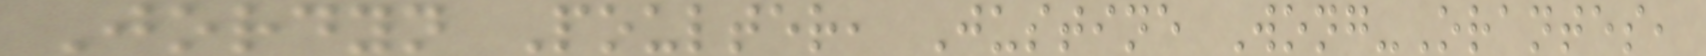Jordyn Poulter, Justine Wong-Orantes,
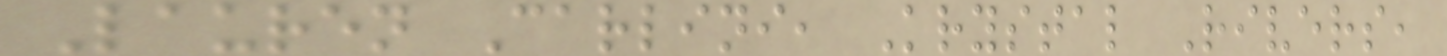Lauren Carlini, Krystal Rivers,
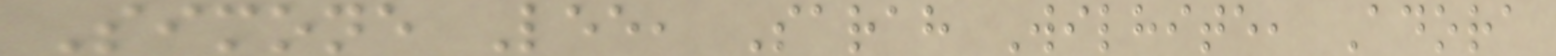Simone Lee, Sarah Wilhite, Adora
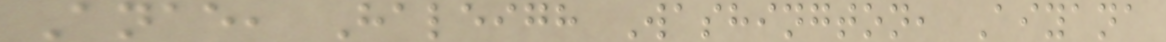Anae, Haleigh Washington, Aiyana
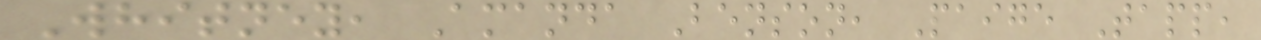Whitney, Amanda Benson, Paige Tapp,
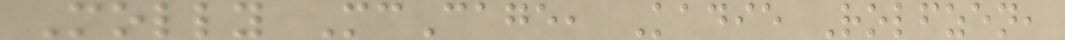Molly McCage, Kadie Rolfzen,
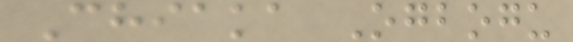Chiaka Ogbogu
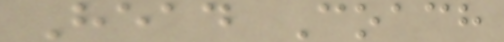Head Coach
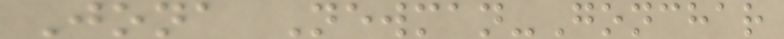Jona Newman-Gonchar
